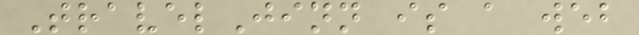TravelJinn is a web
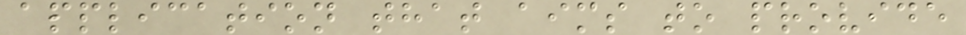application that aims to provide
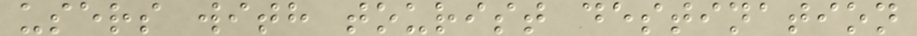users with tourist destination
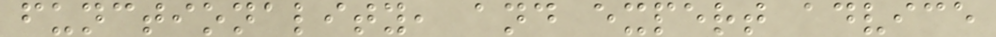functionality, and expert advice
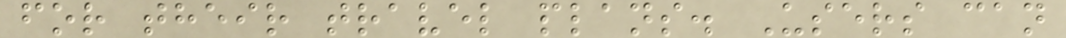for their travel plans. Users can
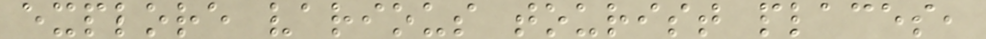explore various tourist places,
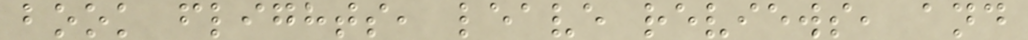book flights, leave reviews, and
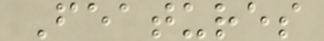Features
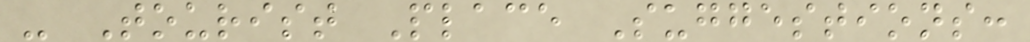- Tourist Place Suggestions:
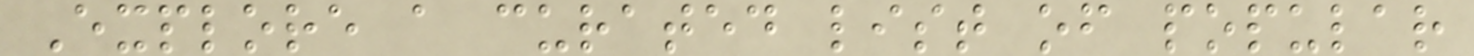Explore a curated list of popular
